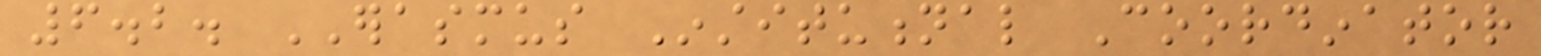6.2. ERASMUS Institutional Coordinator
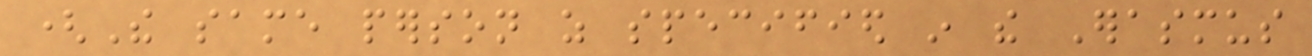(The same person as specified in the Erasmus
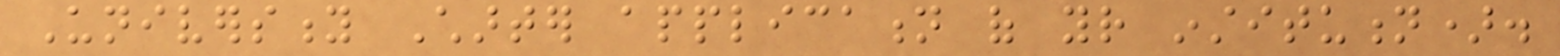University Charter application of your institution).
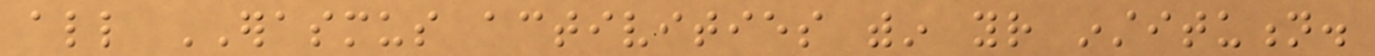all ERASMUS activities within your institution.
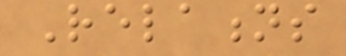Relations
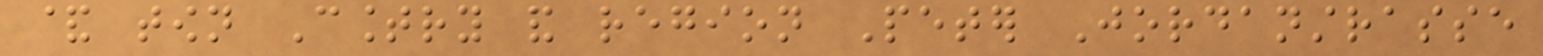& town Country and region Peter Jordanstrasse
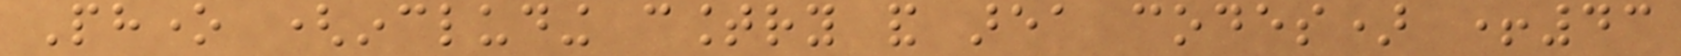Phone (including country and area codes) +43
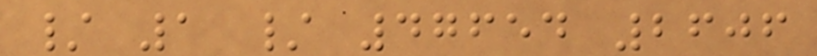/ 1 / 47654 2606
